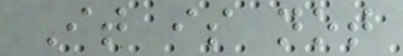It is not
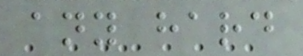any hard
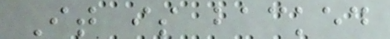It is backed
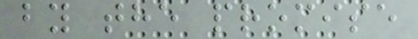by the promise
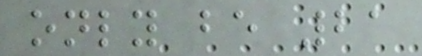only be 21
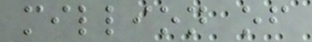million of
